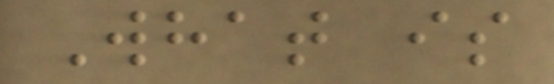What is
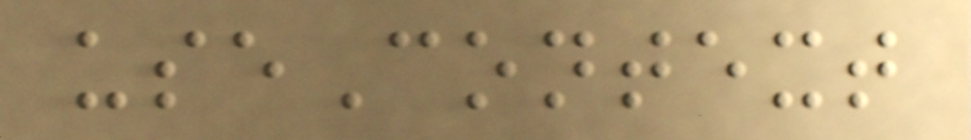useContext
